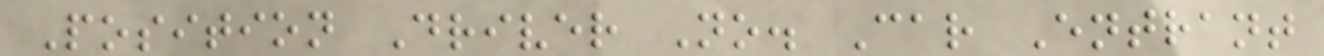Position Driver No. Car Entrant
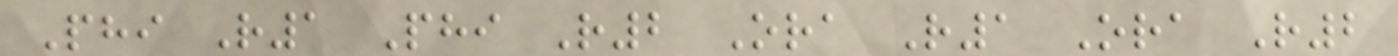Phi R1 Phi R2 Ora R1 Ora R2
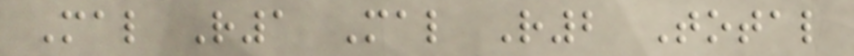Mal R1 Mal R2 Total
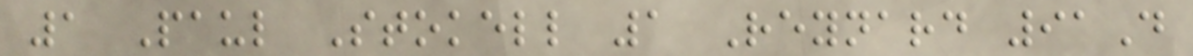1 Paul Stokell 1 Reynard 91D
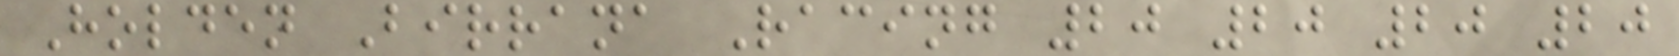Holden Birrana Racing 20 20 20 20
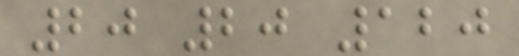20 20 120
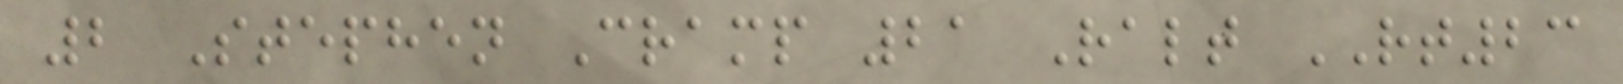2 Stephen Cramp 21 Ralt RT23
